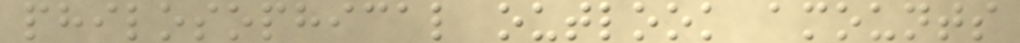philosophical outlook amounts
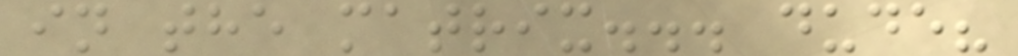in the matrix... dude?
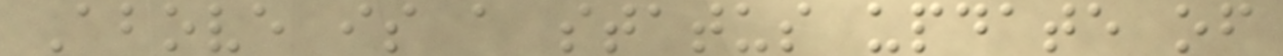Above is a status update of
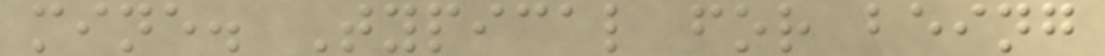mine. Typical for being
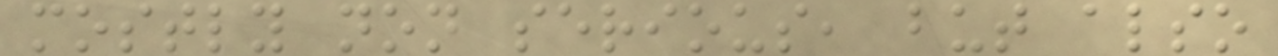mostly non serious, but also
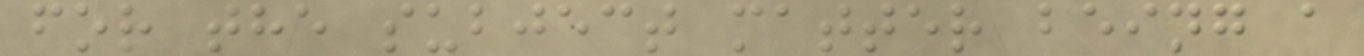for the subject matter being a
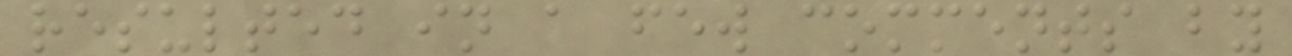resulted in a few comments by
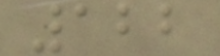122
